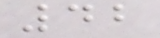42
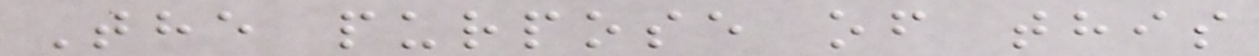The purpose of this
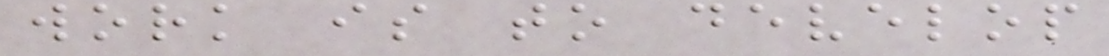work is to develop
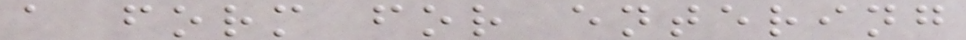a form for entering
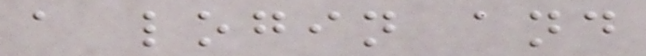a login and
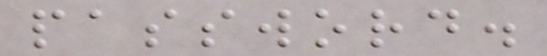password.
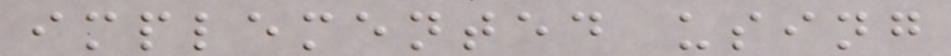implemented using
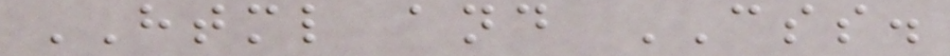HTML and CSS.
